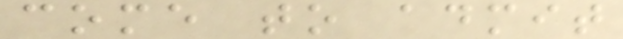come to admit
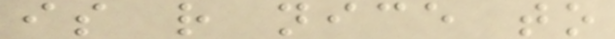is rather nice to
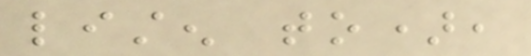listen to),
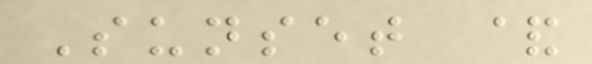Sunset &
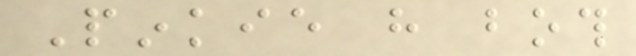Pinkie have both
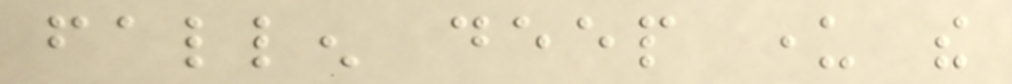fallen deep under the
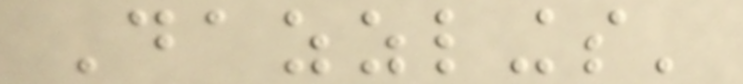Dazzlings'
